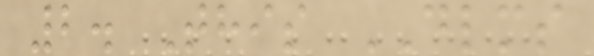2. This DLMS
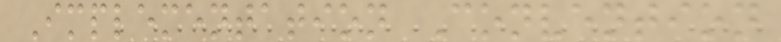Implementation Convention
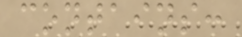contains:
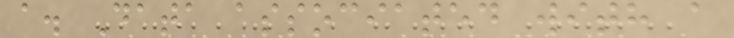a. Data associated with a
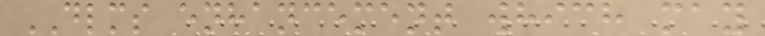DLMS enhancement which may
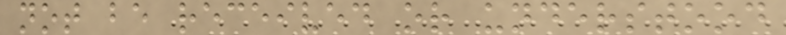not be received or understood
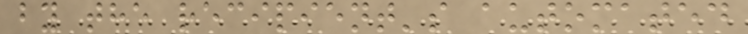by the recipient's automated
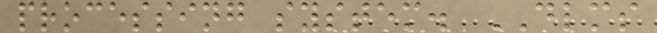processing system. DLMS
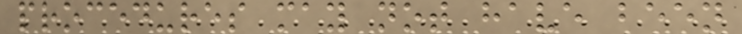procedures may not have been
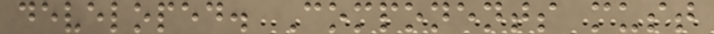developed. Components must
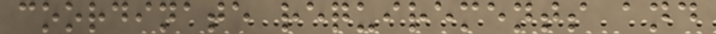coordinate requirements and
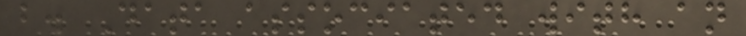b. Data associated with an
